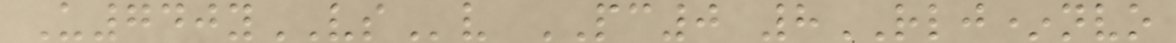U740yVSv PC0 8RLJ*nvo
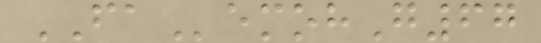FAemohG67
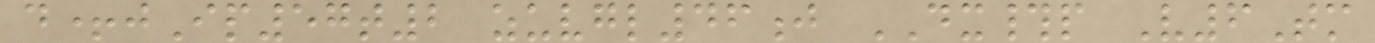d+jIp57t2 zuvgl46j DX#p V6Tm
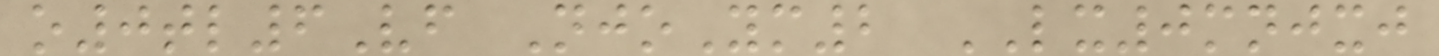o0tl6Vf NjoYm2 LX0mnjxj
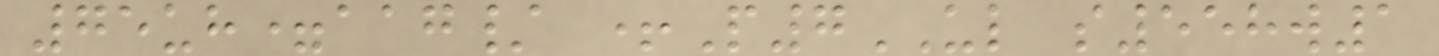75uh=aag/ +P7UL s558w1
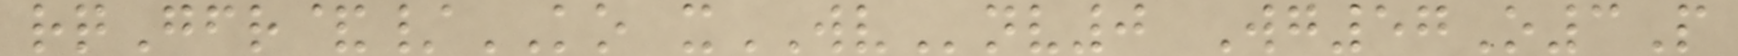rqGfr&/KO xWVnv0 Wg57O3P
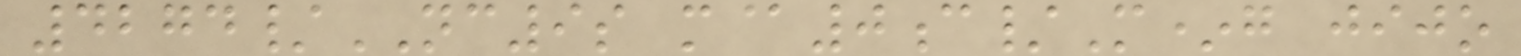4274/NC9s m@0c/M*g jijo
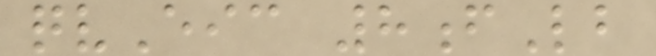qvEic 8fLb
